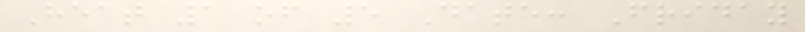Heat 1 of 5 Date: Friday
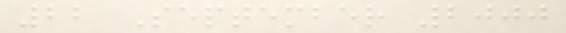22 September 2000
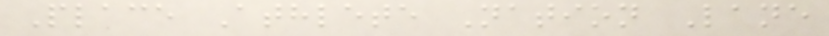Place Athlete Nation Lane
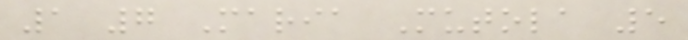1 7 Maria Mutola 5
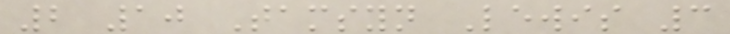2 10 Tamsyn Lewis 3
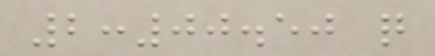2:00.50 q
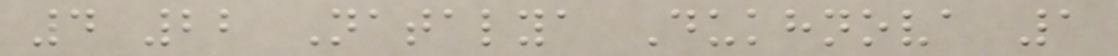4 22 Natalya Dukhnova 1
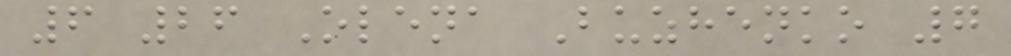6 26 Olena Buzhenko 7
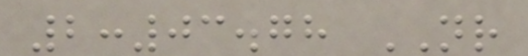2:03.78 NR
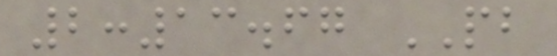2:13.67 PB
